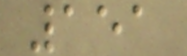151
